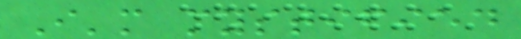I'm mystified
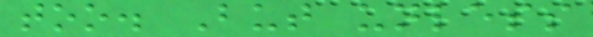too. But unless
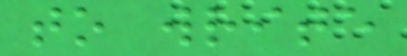to write
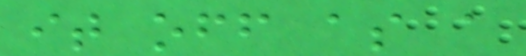it off as a
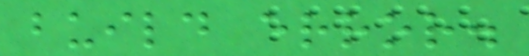build error.
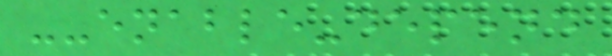--enable-depend
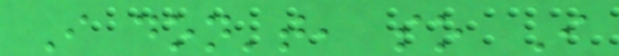I don't, so I
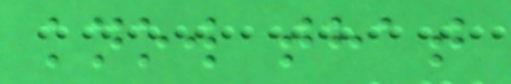know that
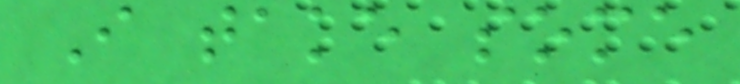I take some
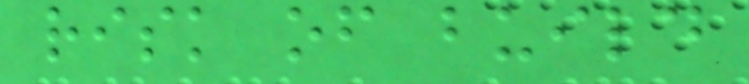risk of build
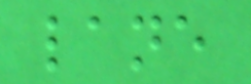lane
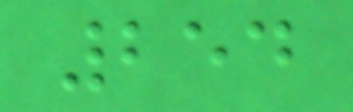254
